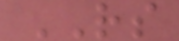RS
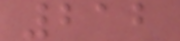212
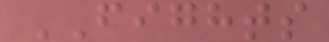FIGHTS
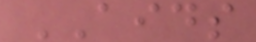AIDS
